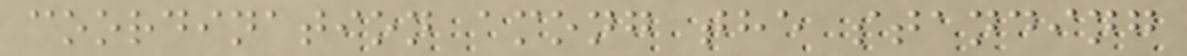coordination among the standing
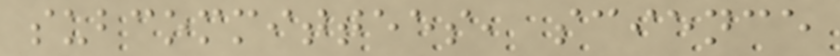subcommittees, science
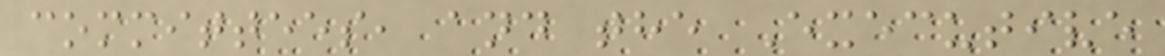committees, and the Executive
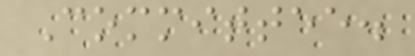Committee.
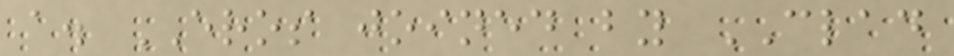a. EROS joined by CLAD
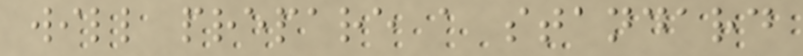will prepare a standard
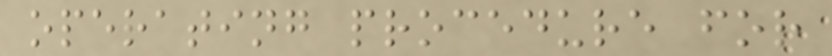operating procedure for
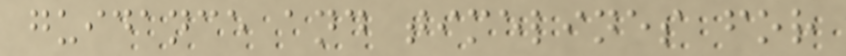guidance and timelines for
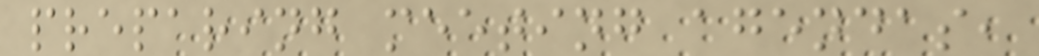preparing meeting agendas,
